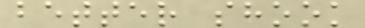better shook
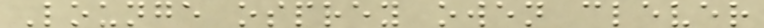Lounge osprey owen clever
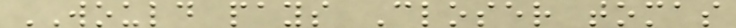WOULD pays Closer tomas
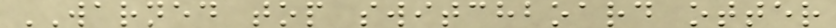WARNED top switchboard otter
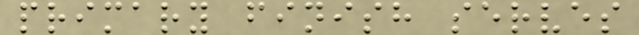primary finish serves
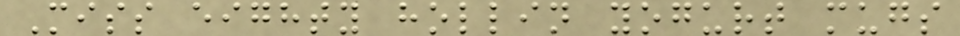Miss eighty hollin yogurt mugs
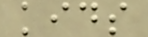kids
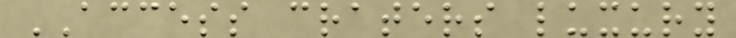ACCESS craters luxury
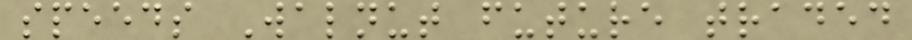speeds Walnut future traded
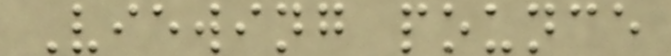Viewing pounce
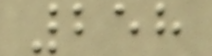258
